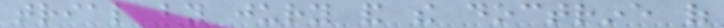trial by jury and the doctrine of
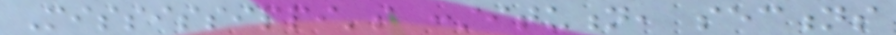Mississippi's constitution, sections
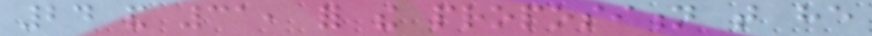24 and 31, for the proposition that he
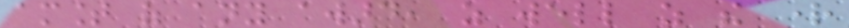amount of any award, as well as the right
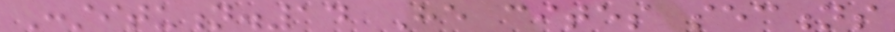Constitution.14 He cites sections
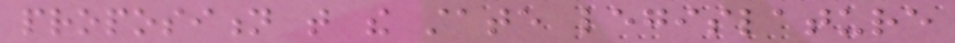proposition that the state legislature
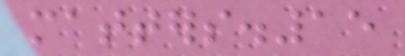matters.15
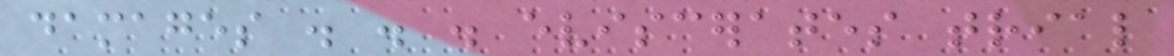damages . . . eviscerates trial
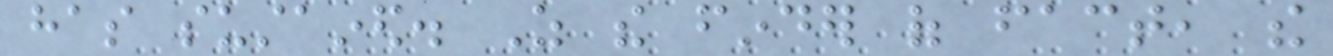has sustained. As the finder of fact, the
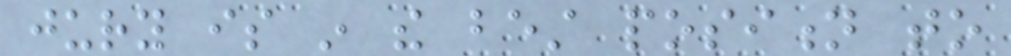jury is in the best position to
